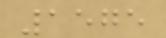1575
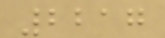2217
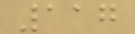117
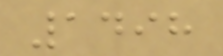1498
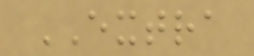EXTRA
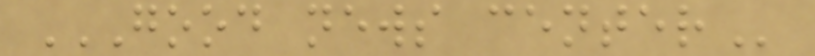GOOD NEWS CENTER
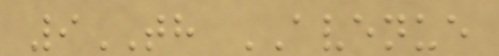9TH AVENUE
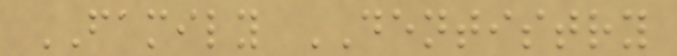FAMILY DENTISTRY
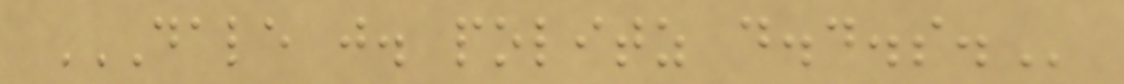DALE J. POLITZ D.D.S.
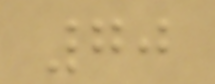70
